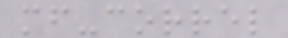mf-correl
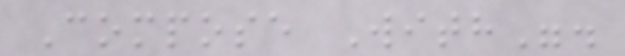Compose With".
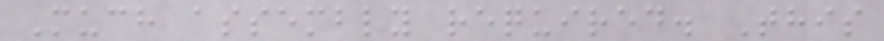Much assembly required. This
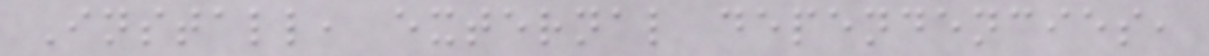Install, external dependencies,
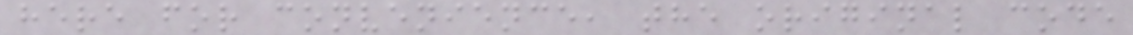here for convenience, the original code
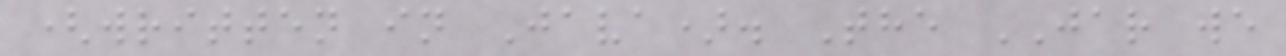(written in Java). The JAR we
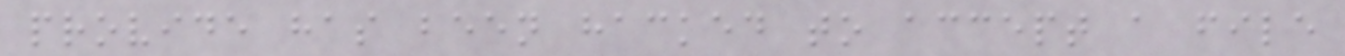provide has been hacked to accept a file
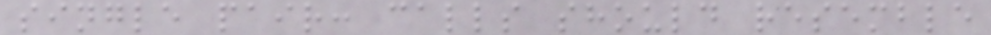single pair: calls should resemble
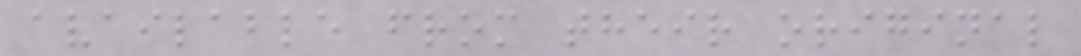available from their original
